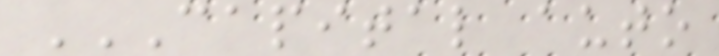CAPITAL AUTO
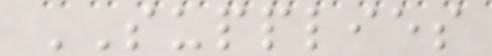SUPPLIES
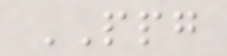PPG
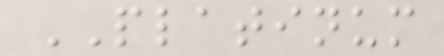PLATINUM
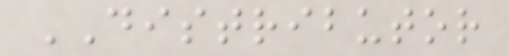DISTRIBUTOR
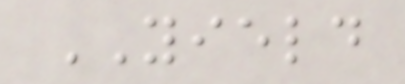YIELD
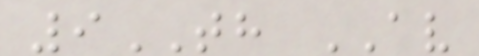9TH AV
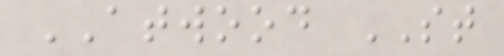ATWOOD ST
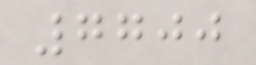7700
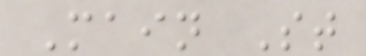Main St
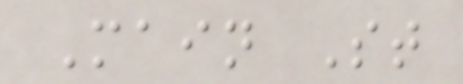Main St
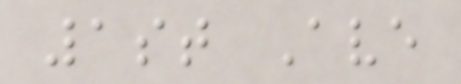1st Ave
